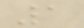1
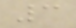3
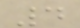4
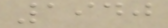1940
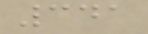341
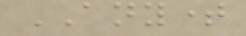ANYTIME
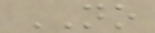NO
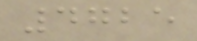4725
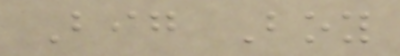Big Boy
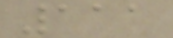111
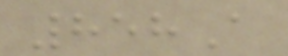858A
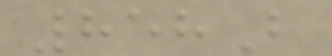858B
